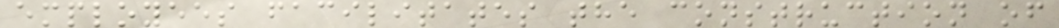employees facilitates the construction of
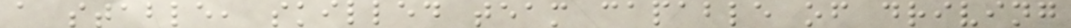a stable, skilled team capable of driving
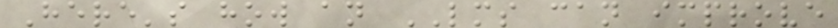Here's how an LMS can improve
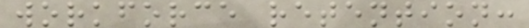workforce retention:
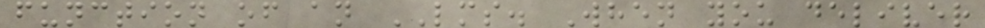function of an LMS. When you deliver
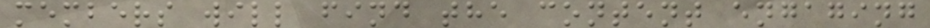members will find the content engaging
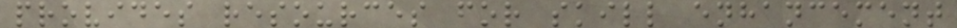provides resources for skill enhancement
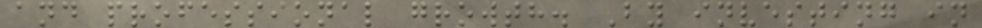and professional growth. By investing in
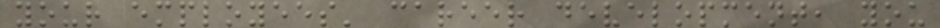your employees' career development, you
